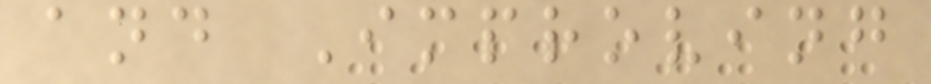and Improving
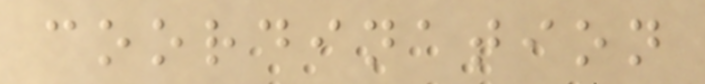coordination
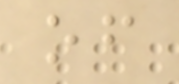of
